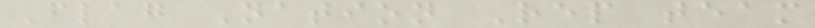Flag Nation Rep team
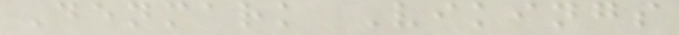Denmark Vikings
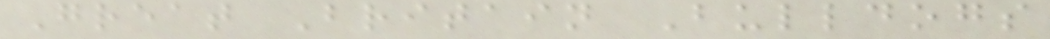Great Britain Bulldogs
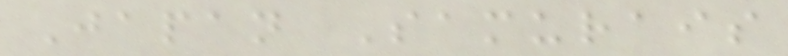Japan Samurais
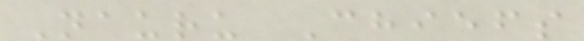Nauru Chiefs
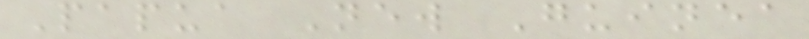Papua New Guinea
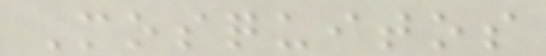Mosquitos
